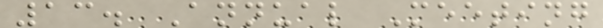13. Annual Meeting
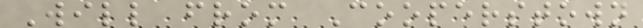Will from Cooperstown
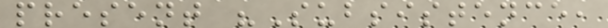present "Subsistence,
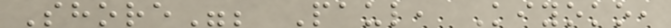Shore"; Paul, Kiyoko,
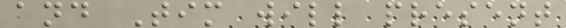and Tim will present
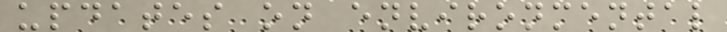updates on environmental
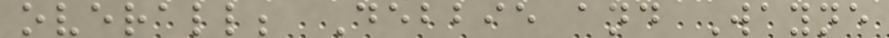overall; Debbie and Wayne
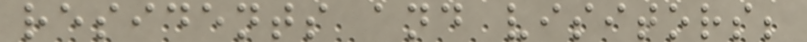residents and visitors;
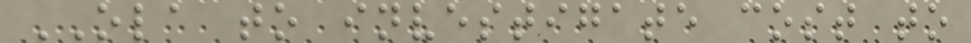OLA to investigate cost to
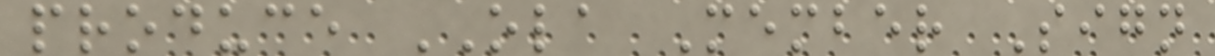produce OLA Member Sign
